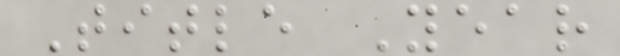Title Year
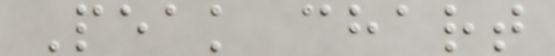Peak chart
